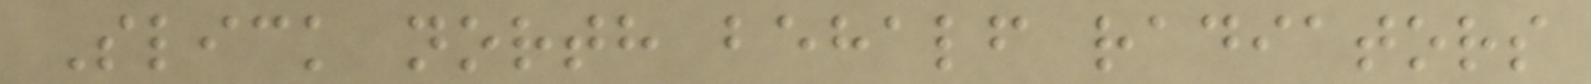Slick north behalf radiators
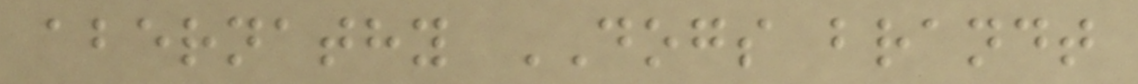abernathy DOGS brandt
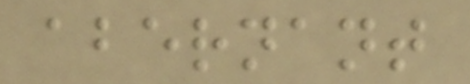abernant
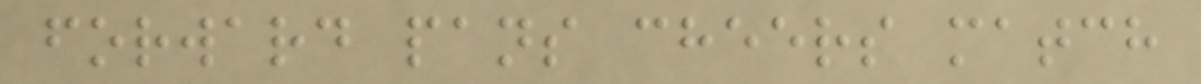forward pans cheers match
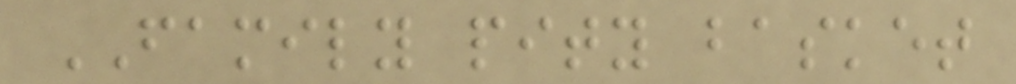FAMILY pity basket
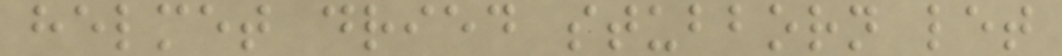helmet dried stubborn let
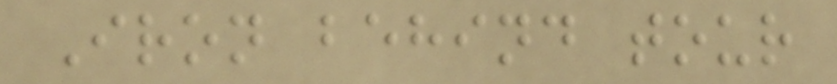Iron behind tour
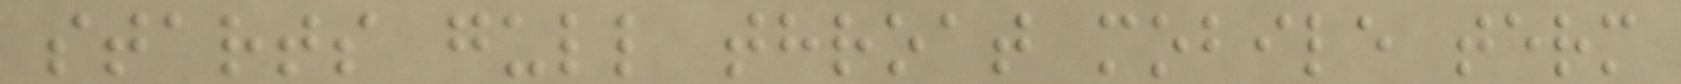starts gull throat mobile term
